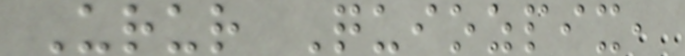Urur Quiozpix,
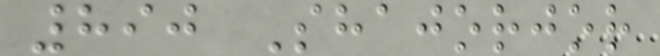890 Shajorjor
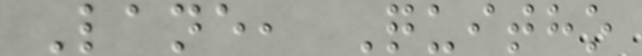Lane, Quitho
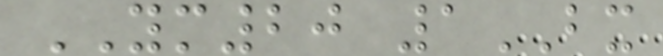YM20 1BX
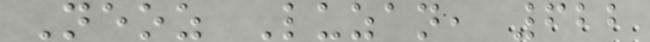Neoz Luzan, 622
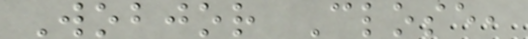Wobjor Close,
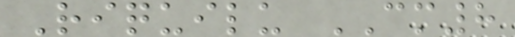Riquilu CM8
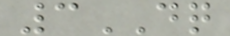3DQ
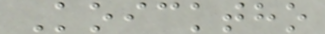Koicktho
